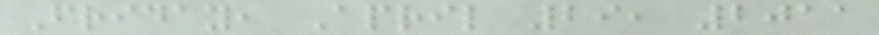Friday, April 29, 2011
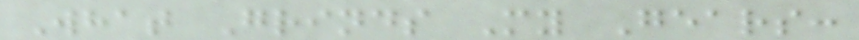What Grinds My Gears:
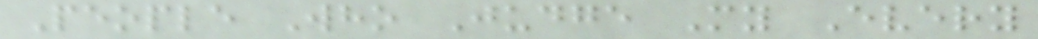People Who Judge My Every
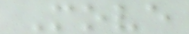Move
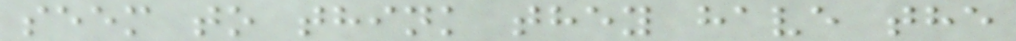seem to think they have the
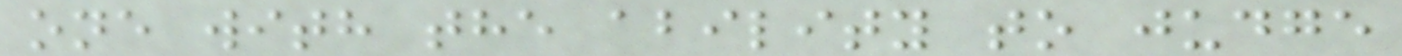one with the ability to judge
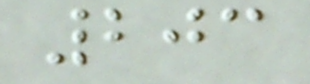203
